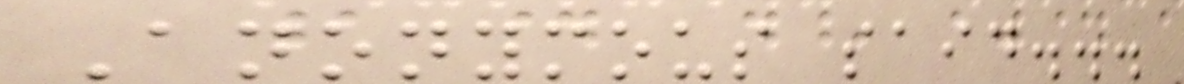Anonymous said...
